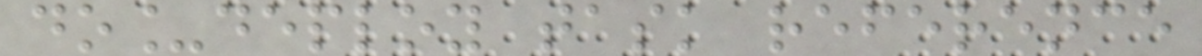do_deploy task reference
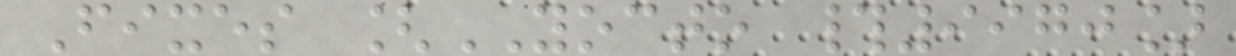Fixes [YOCTO #9970]
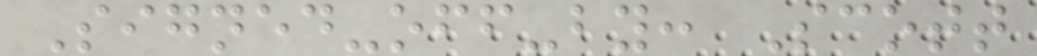Signed-off-by: Scott
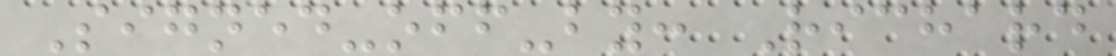Signed-off-by: Richard
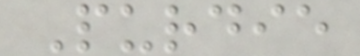Purdie
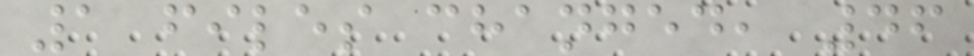1 files changed, 46
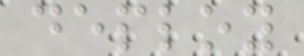deploy
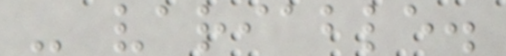- variable.
